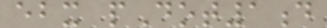ebx pDot1d
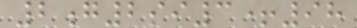2g2si3+98
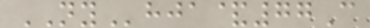NYhja&77C
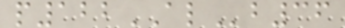p122ALb36
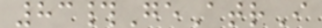83#GeAtrI
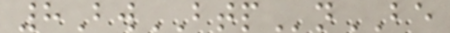8BwBTPnBE
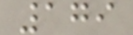179
